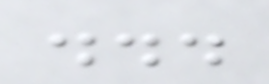...
